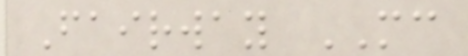Fairway MC
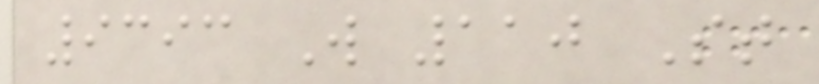9393 W 110 St
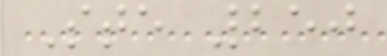Ste 250
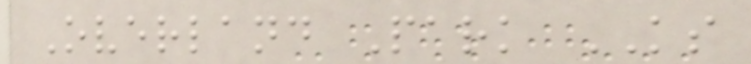Overland Park KS
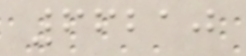66210
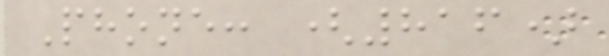Phone: (816)
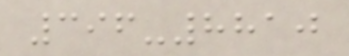396-8810
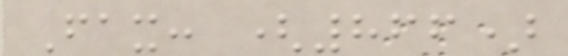Fax: (866)
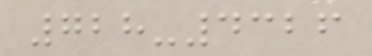728-4326
